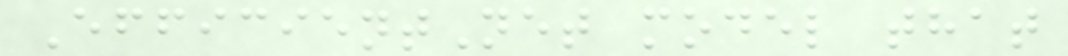EfficientNet model that
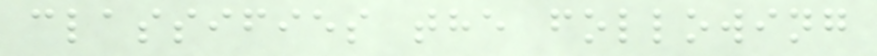classifies the following
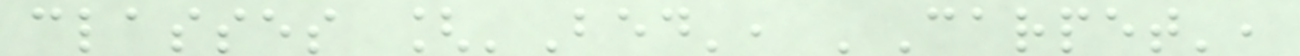classes ['Bed', 'Carpet',
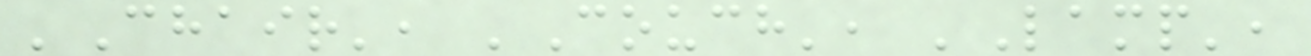'Chair', 'Couch', 'Lamp',
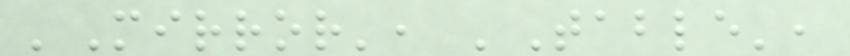'Mirror', 'Table',
